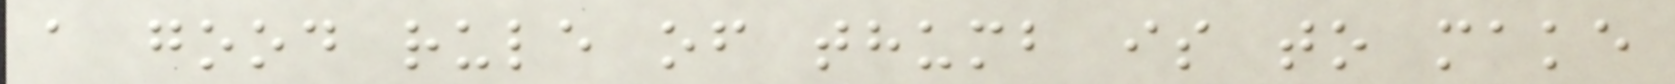a good rule of thumb is to make
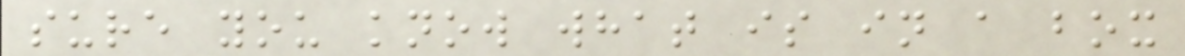sure you know what is in a box
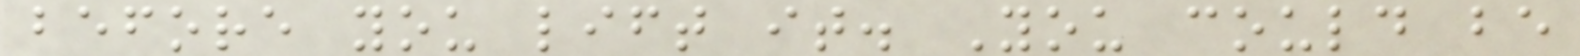before you lift it. You could be
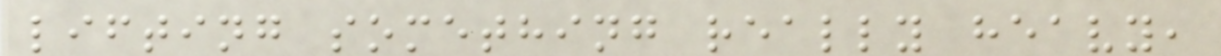lifting something really heavy,
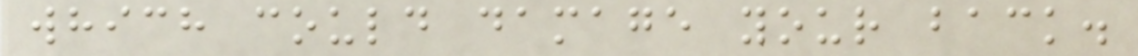which could damage your back.
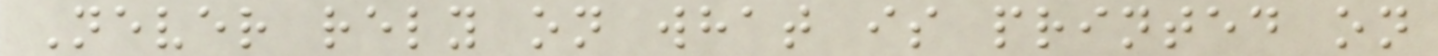Never rely on what is printed on
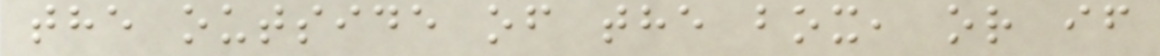the outside of the box, or if
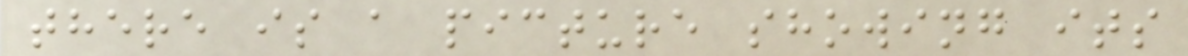there is a picture showing its
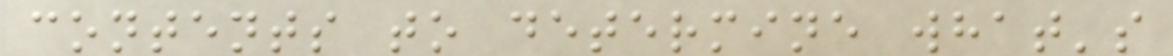contents to determine what's
